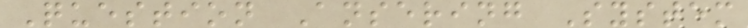Question Ansering System
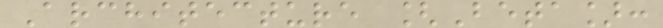Architecture [Beta]:
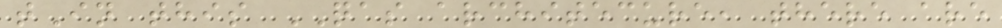tIn this QAS architecure, there are
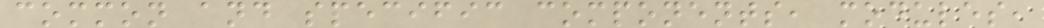common and specific components, modules,
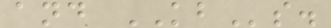and KBs.
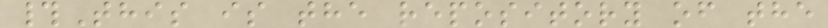#This is the repository of the
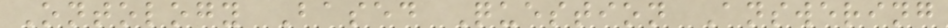Ontology Based Question Answering
